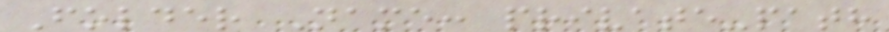Folder Name: private-path
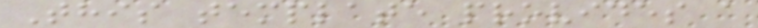This template provides a
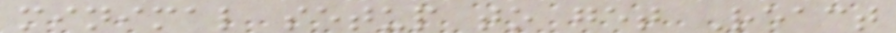minimal setup to get React
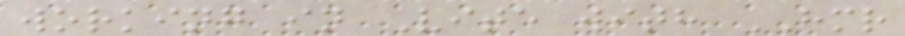working in Vite with HMR
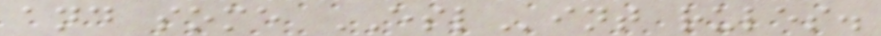and some ESLint rules.
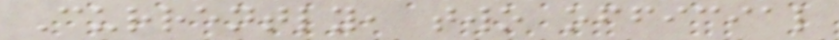Currently, two official
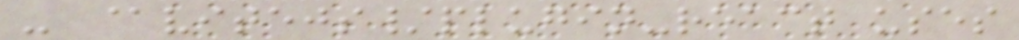- @vitejs/plugin-react uses
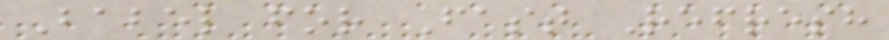Babel for Fast Refresh
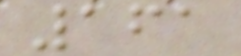161
